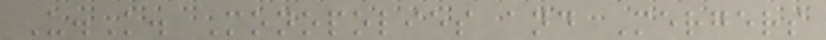U.K. Monopolies and Mergers
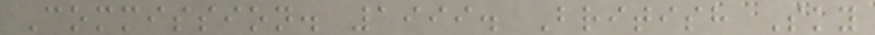Commission. 1999. British Sky
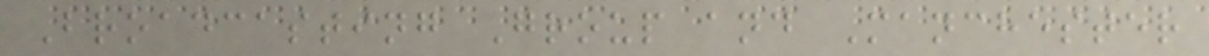Broadcasting Group and Manchester
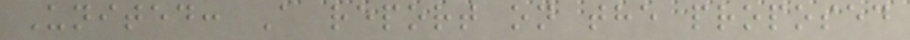United: A report on the proposed
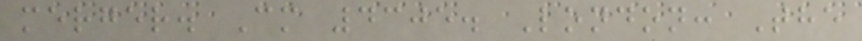merger. Cm 4305. London: The
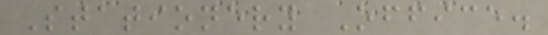Stationery Office.
